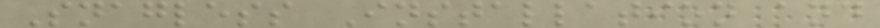Snagless Installation and
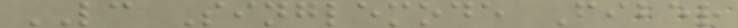LC Singlemode Fiber
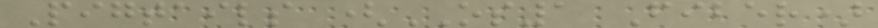Pigtails (OS1 Fiber)
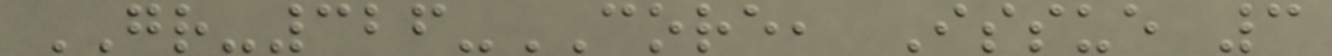GR-326-CORE, Issue 3
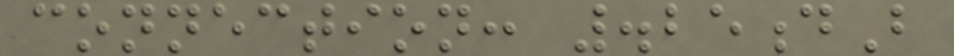connection: .25dB
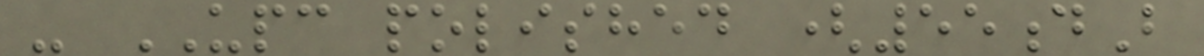- UPC polished (55dB
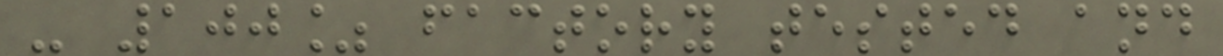- 100% factory tested and
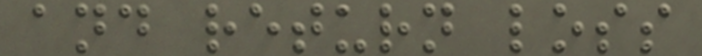and return loss
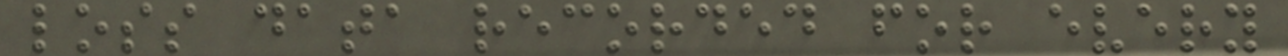loss data recorded for every
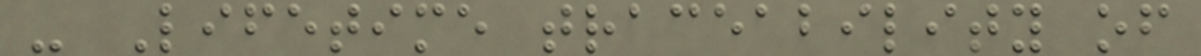- Lifetime traceability of
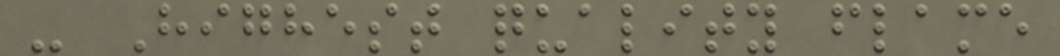- Highest quality flame
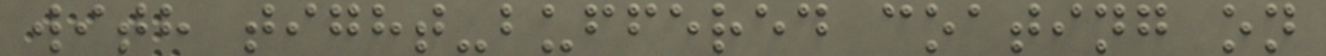with tight-buffered coating on
